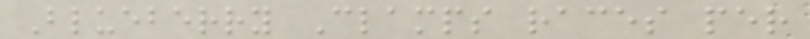Blueberry Clamps races per
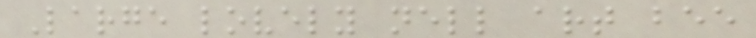Large lovely nell art bee
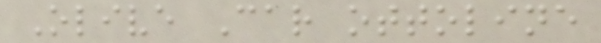Olive Car ottoline
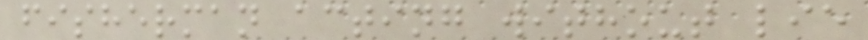fisherman acting without lie
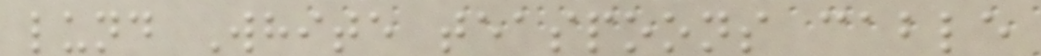lund White teaspoons cable
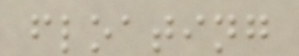floating
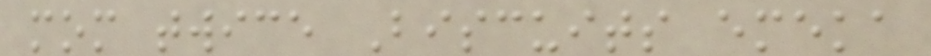mom twice Biscuits emeka
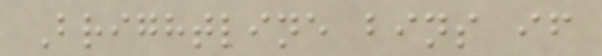Brightline bins if
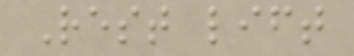Rest lift
